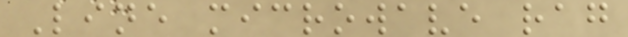Line microwave rag
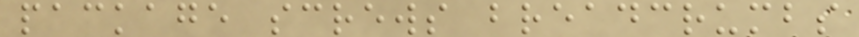package screws breadcrumbs
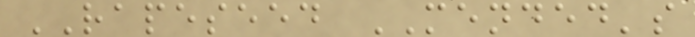RAPESEED MENDED's
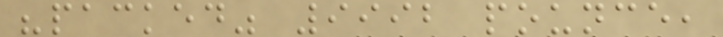"packed" 9992 pounce,
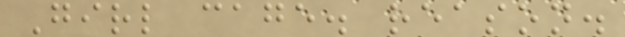Girl cage. reason.
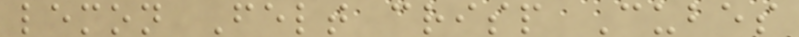lemon Felt crisp Cubes
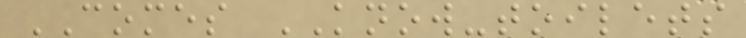COMES KNOW-toilets
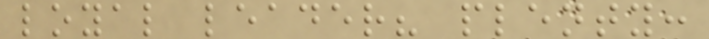loyal leader? plenty:
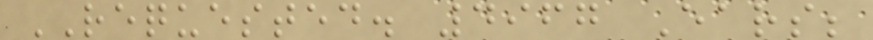REQUESTED. 4967 Ears;
